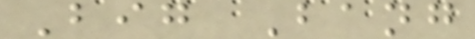Big Bang
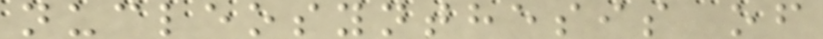nucleosynthesis of
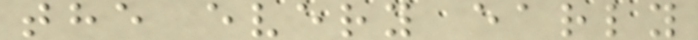the every early
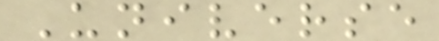Universe
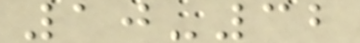10-32
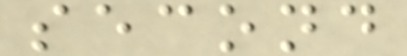second
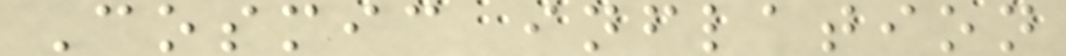Cosmic inflation
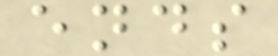ends
